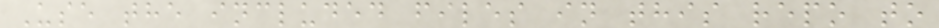Use the included files in this repo to
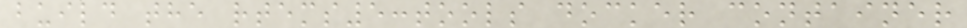build the rtems5:tools docker container
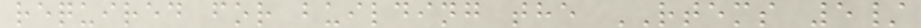required for building the RTEMS 5/
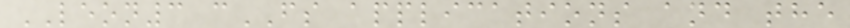LEON3 cFS applications and the
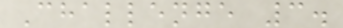Challenge 3.
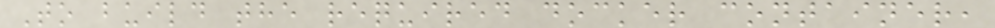To build the required docker container,
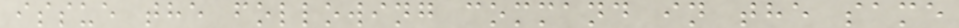issue the following command in the same
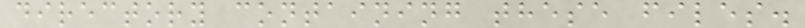directory containing these files.
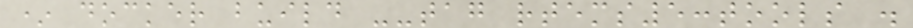* docker build --tag rtems5:tools .
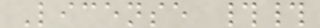License ##
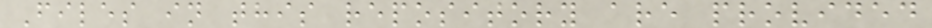Files in this repository are provided
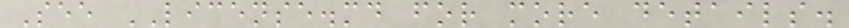See LICENSE.md for more details.
